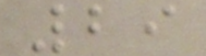29
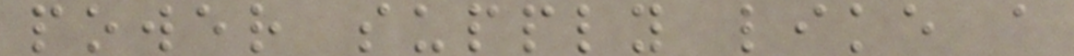power supply like a
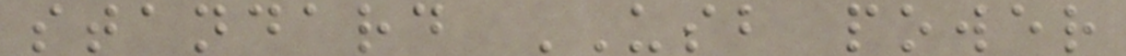standard USB power
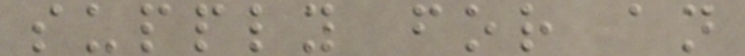supply for an
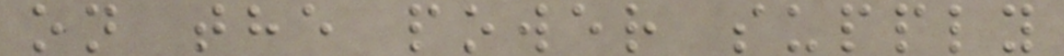on the power supply
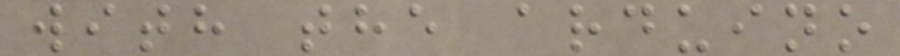with the arduino
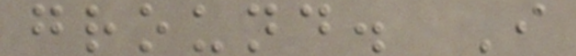ground. I
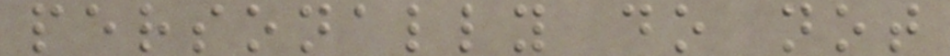personally do not
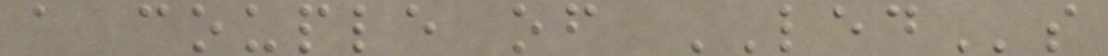a couple of LEDs
